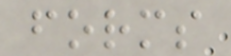forms
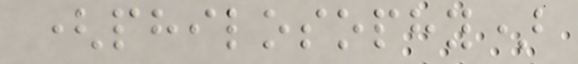(philosophy)
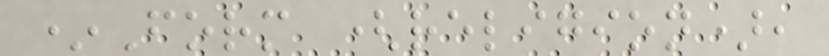*Form (religion),
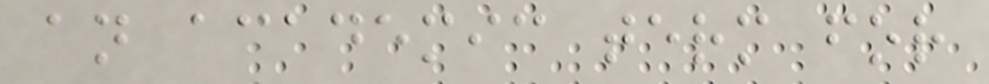an academic term for
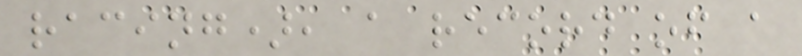racing), a record of a
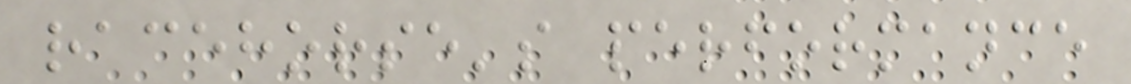racehorse's performance
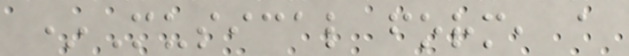*Musical form, a
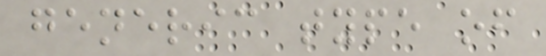generic type of
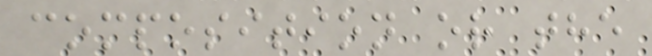composition or the
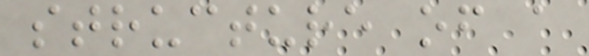structure of a
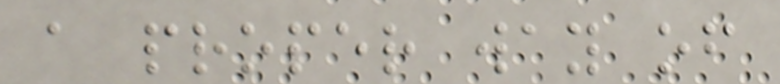a proper way of
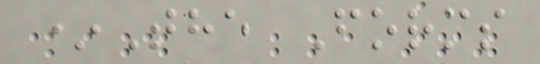*The Forms
